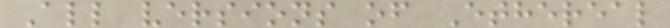All versions of Ethereal
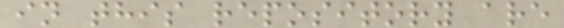in this repository are
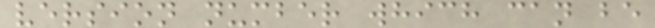version number which can be
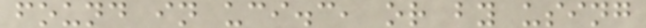found in uci.c, or by using
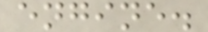engine.
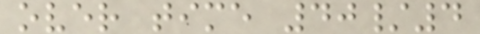over time 40/4
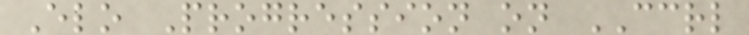Elo Progression on CCRL
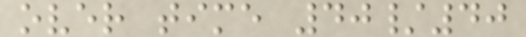over time 40/40
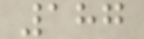187
